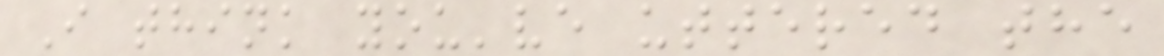I think you've uttered the
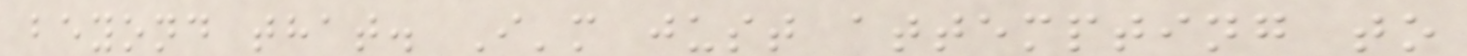beyond that. I'm just attempting to
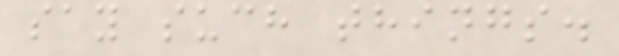say such things.
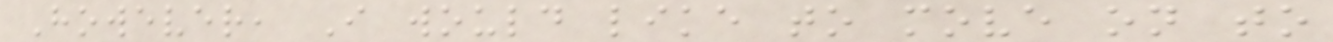However, I would like to move on to
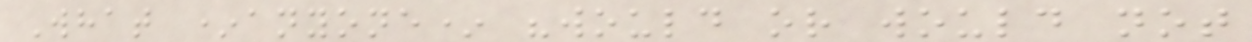What *anyone* "would or would not
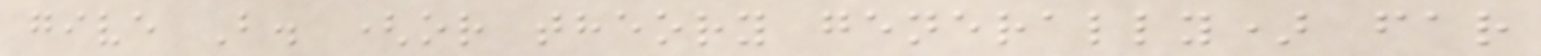give B. (or theory generally) far
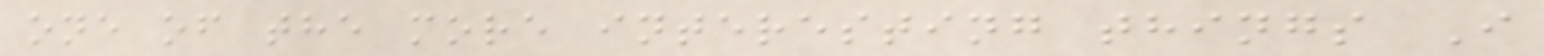one of the more interesting things I
